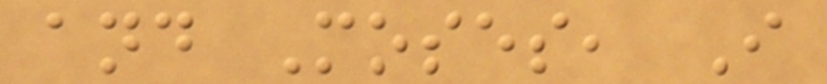and Moses, I
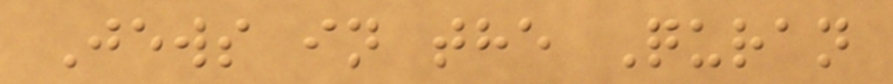Jews in the Quran
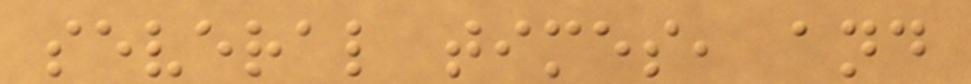several times, and
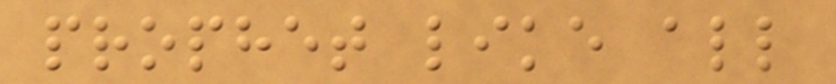prophet like all
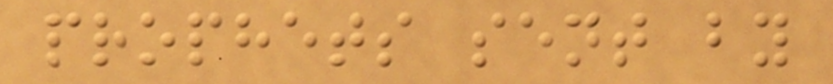prophets sent by
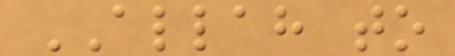ALLAH to
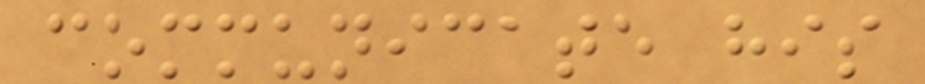communicate his
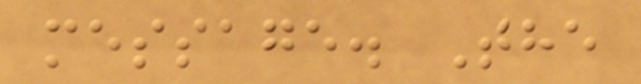message. The
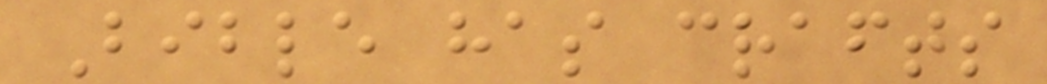Bible has crafts
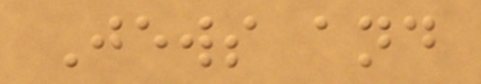Jews and
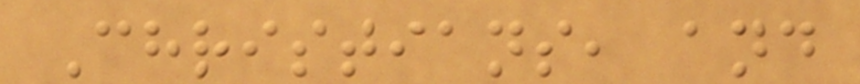Christians, and
